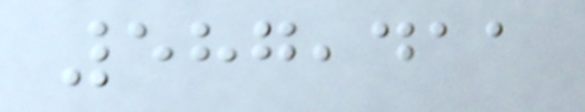587,411
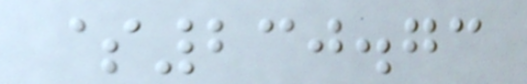$230.73
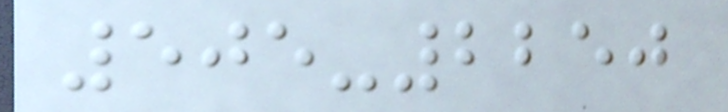505-2250
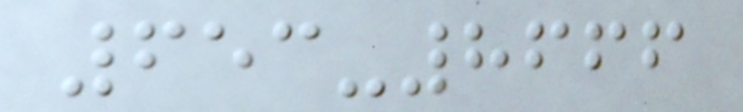653-8666
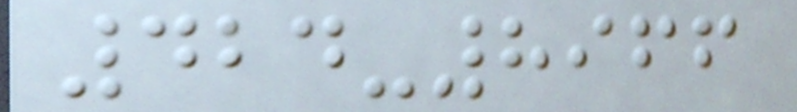424-8966
